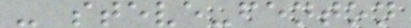- steve-fenton
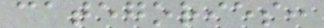categories:
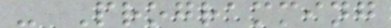- Programming
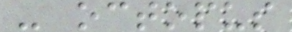- octopus
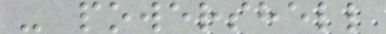- powershell
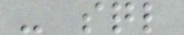- sql
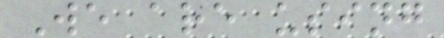We are using
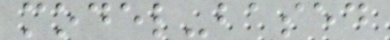model-based
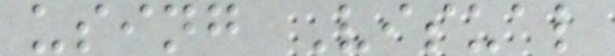using Visual
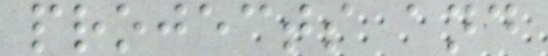projects and
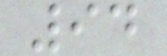94
